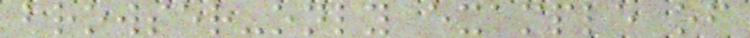browser-only example of
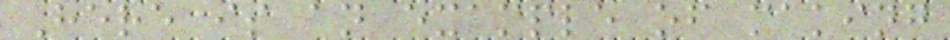Here is an example of making
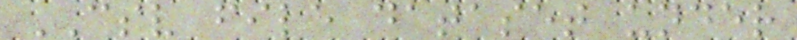CSV file dataset under
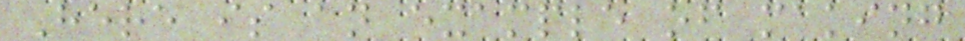Here is an example of making
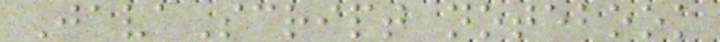JavaScript notebook
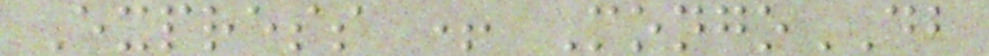Express + MongoDB
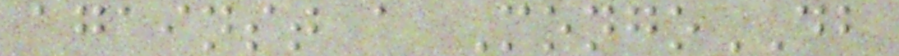against a MongoDB
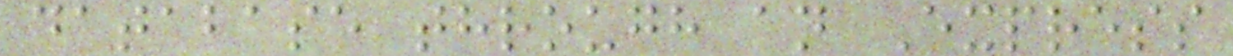database through an Express
